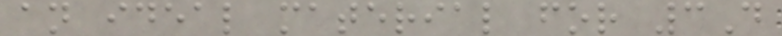an ideal material for 3D
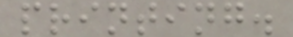printing.
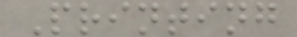Printing
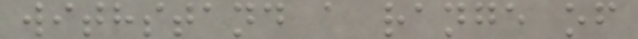withstand a range of
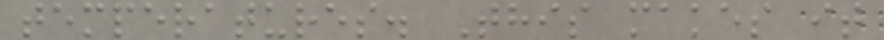temperatures. This makes it
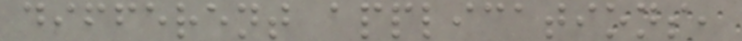different applications,
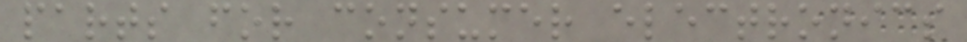parts for consumer electronics
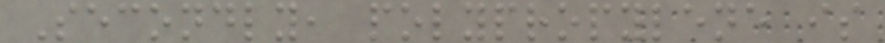Secondly, polypropylene is
